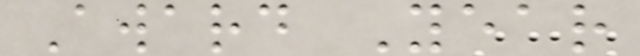Award Year
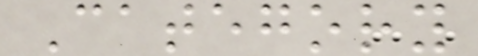Category
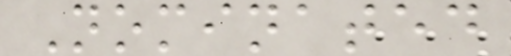Nominated
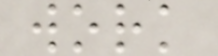work
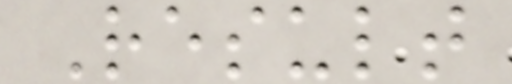Result
